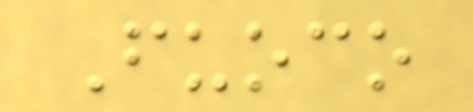Fuoco
